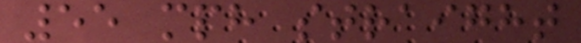55 mph straight
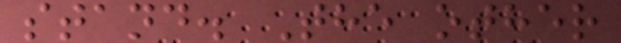stand. The other
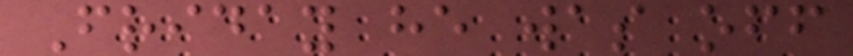Friday he was off
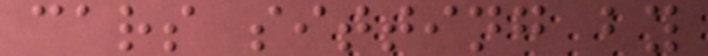cars sitting by
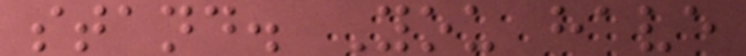stand. You have
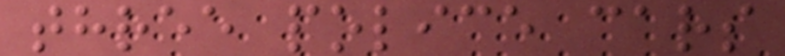three police cars
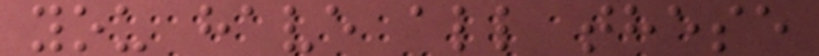you have all these
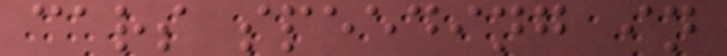cars speeding in
